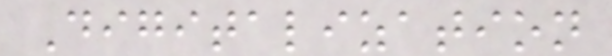Digitalization
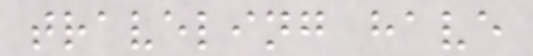traveling have
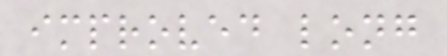improved long
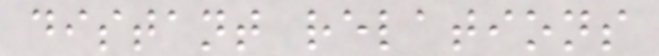distant relations
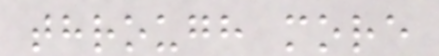through more
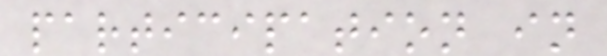participation in
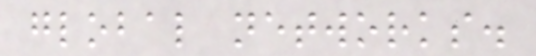global networks.
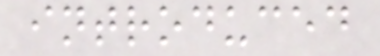introduced
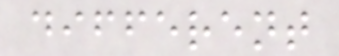different
